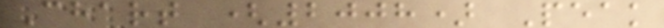Chart (2008) Peak
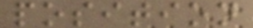position
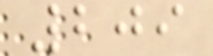209
